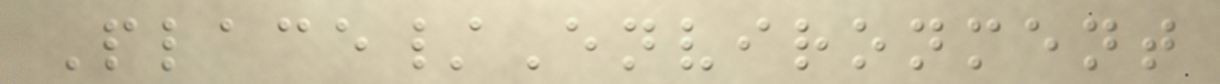Place/Environment
